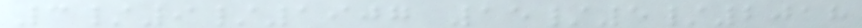3/9/1907 15/5/2018
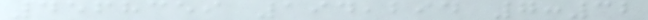4568359 194,294 7:32
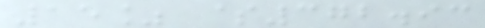15% $372.93
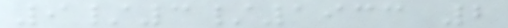9/3/1933 2
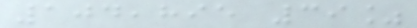104,895 39%
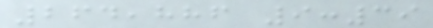264,886 9:39
